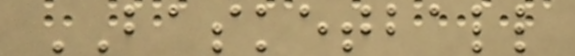BASKETBALL
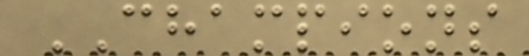CHAMPIONS
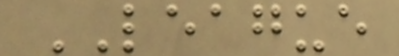LEAGUE
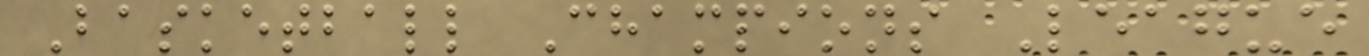Basketball Champions League
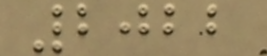2022
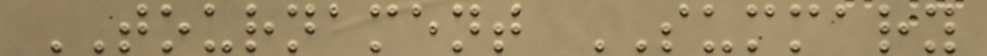TOURNAMENT SUMMARY
